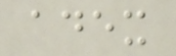adex
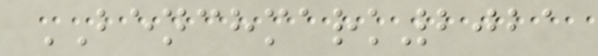BENCHMARK2021
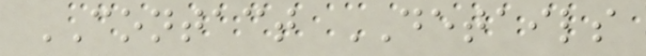CONTACT DETAILS
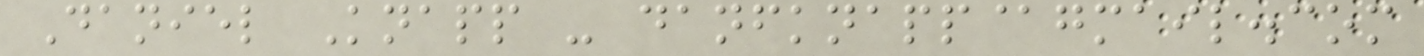Daniel Knapp - danfknapp@gmail.com
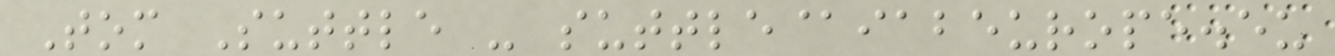Tom Suttle - suttle@iabeurope.eu
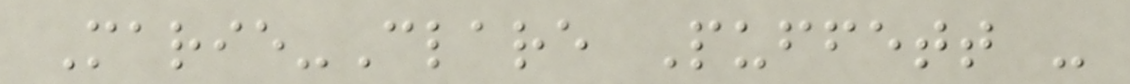Marie-Clare Puffett -
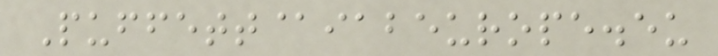Puffett@iabeurope.eu
